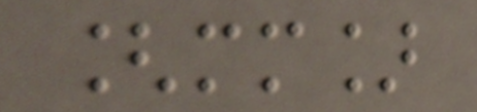[mm]
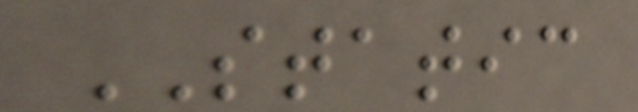STATIC
